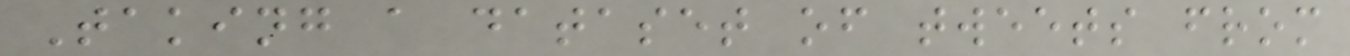Taking a dataset of tweets from
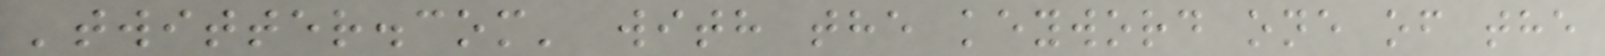'twitter.com' with the keyword one of the
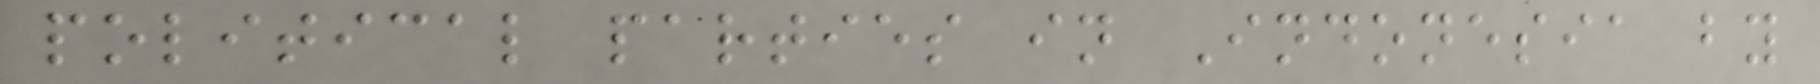political parties in Indonesia by
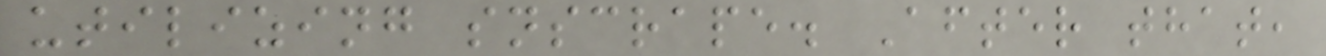utilizing snscrape. After that,
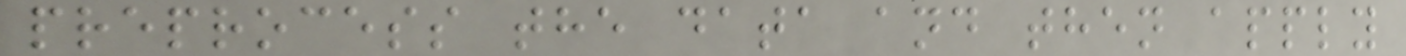preprocess the data and then apply
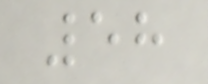58
